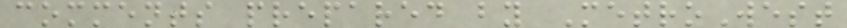comments prepared by MetroWest
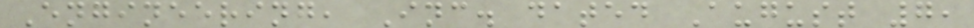Engineering, Inc. dated August 7,
